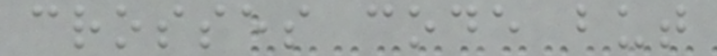crosses code but
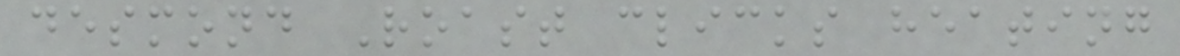desmond Roast clicks heating
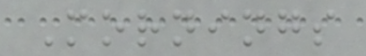Mornings
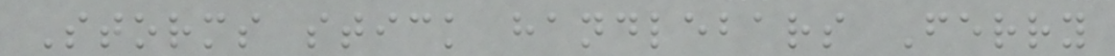Storms stick handlebars Ferry
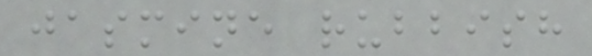jasmine rubbish
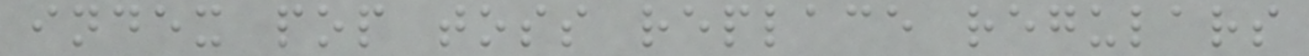index pop toss replace regulars
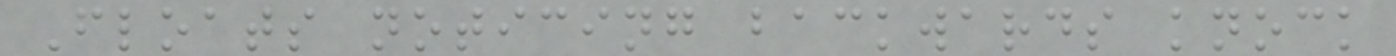Floats noticing backwards knock
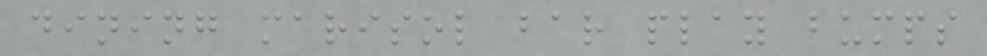dining marisol bar play bumps
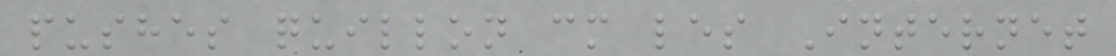pushes quillon cm les Internet
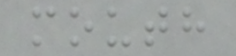mouth
